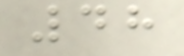48
